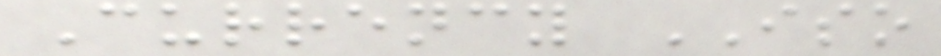Currency ISO
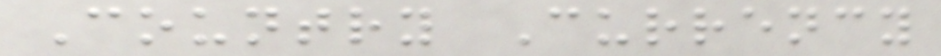Country Currency
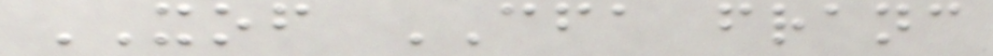XOF CFA franc
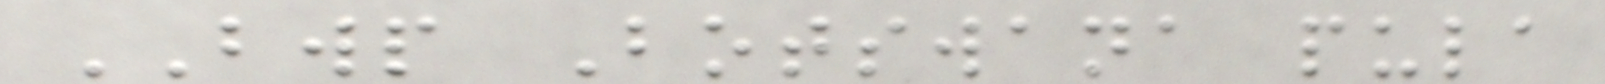BWP Botswana pula
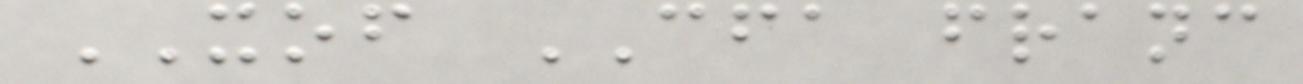XOF CFA franc
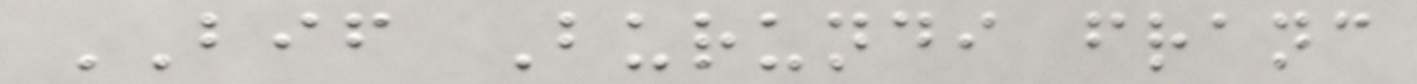BIF Burundi franc
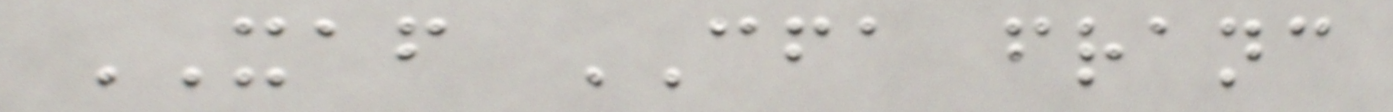XAF CFA franc
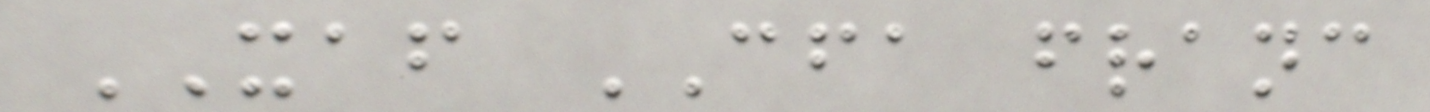XAF CFA franc
